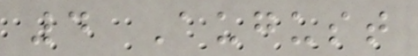4 August
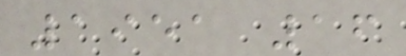1951 16
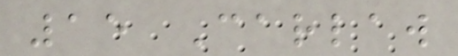15 Carlaw
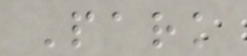Park
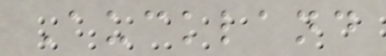Auckland
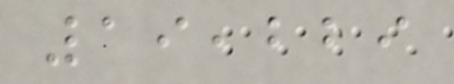19,229
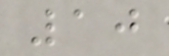10
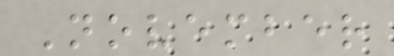November
